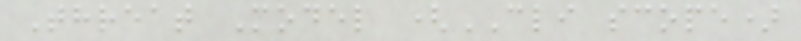Threat Model (CLI scope)
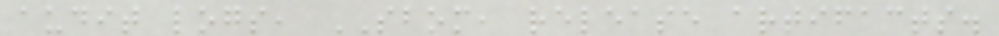audit logs, SBOM, release artifacts.
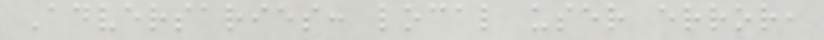Adversaries: local user error,
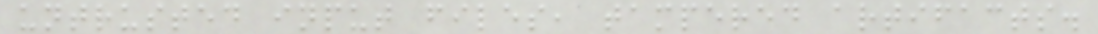untrusted input files, tampered artifacts.
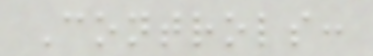Controls:
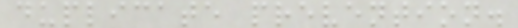duplicate prevention.
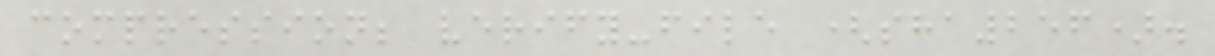compression; verify-file (sha256).
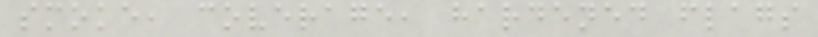smoke, coverage, hardened flags
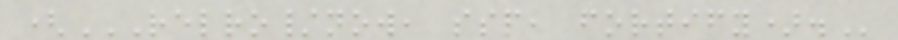(RELRO/NOW, SSP, FORTIFY).
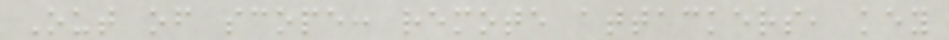Out of scope: remote attackers, key
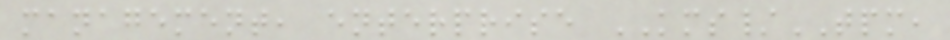management, enterprise KMS/TPM,
